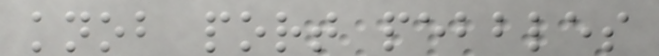knob port pebbles
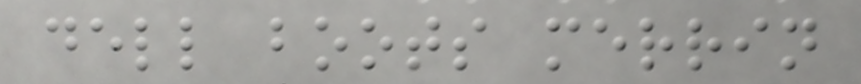dell boots merrin
